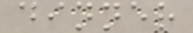dinner
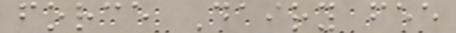force Dairy fee
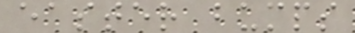easter bumps
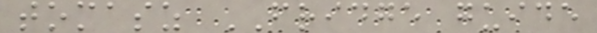tomasz FRIDGE guide
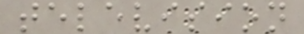television
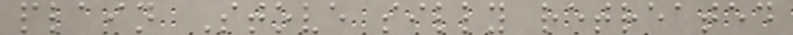plain Stove silly retreated
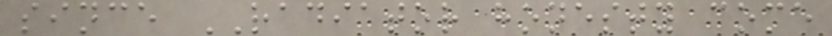since RADIATOR honesty come
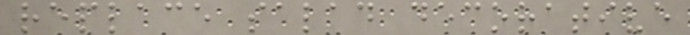replace salad decorative
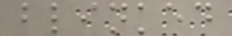blinked
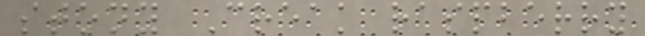stony Creak raspberry
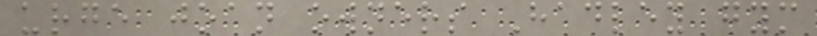urge joan owners Hadley gym
